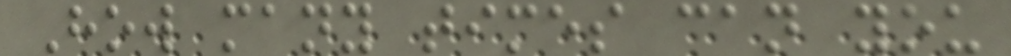How many times can you
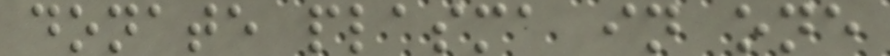donate plasma in one
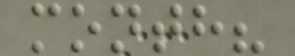month?
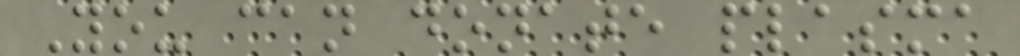You can donate plasma
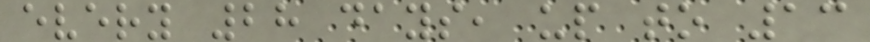every 28 days, up to 13
